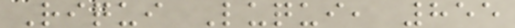Riqui Luqui, 855
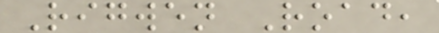Rigwen Road,
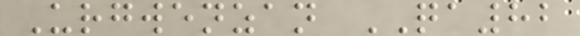Urgwenzan QA82
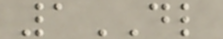1DL
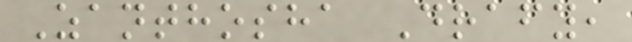Zanthosha Drafy,
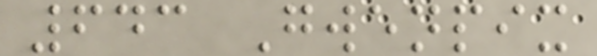643 Gwenpix
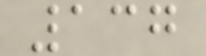137
